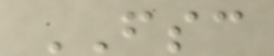FSC
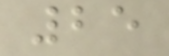25
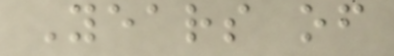Years of
